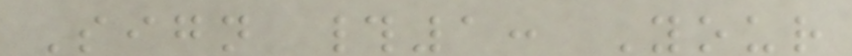Sign #1: Your
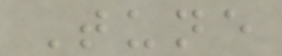Tune
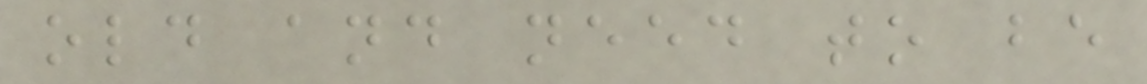old and need to be
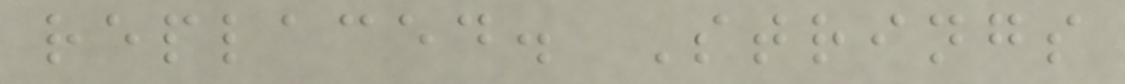replaced. Strings
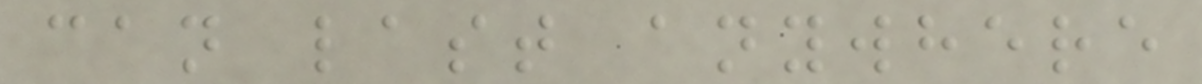can last anywhere
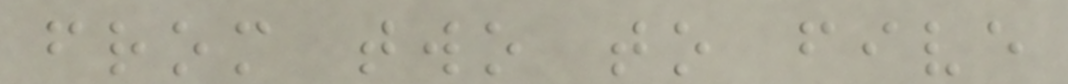from two to five
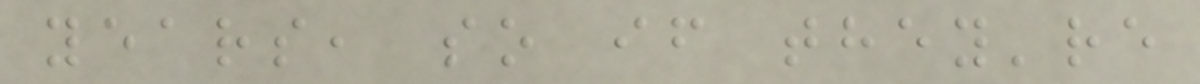years, so if they're
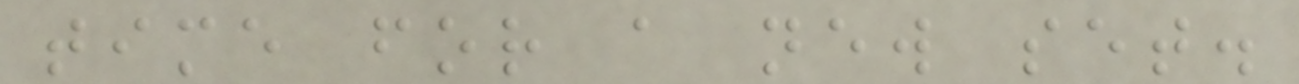time for a new set.
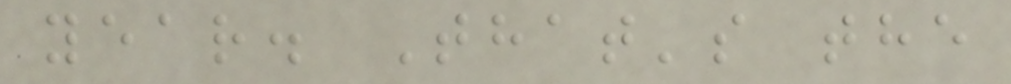year. That's the
